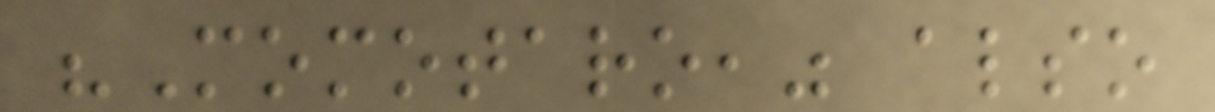"Momotaro," also
